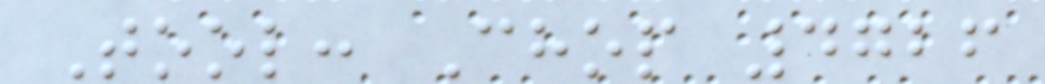Tool: Chop 4726
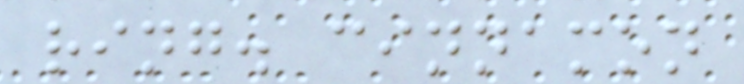ring. cinnamon
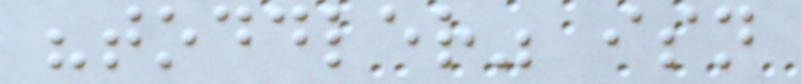"toddler" isn
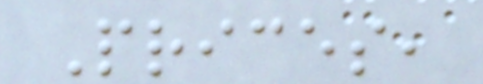Prices,
